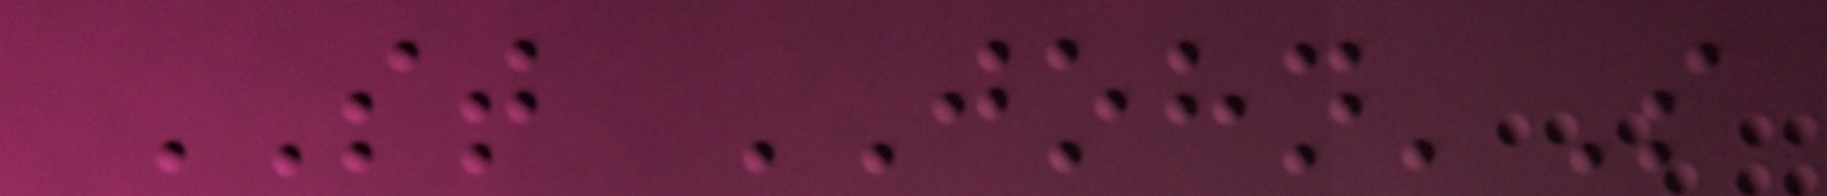ST JOHN'S
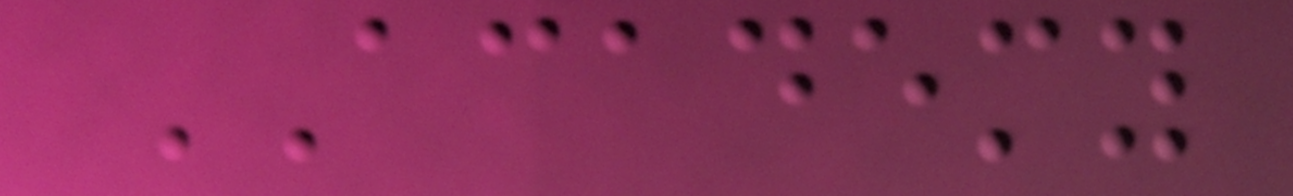ACADEMY
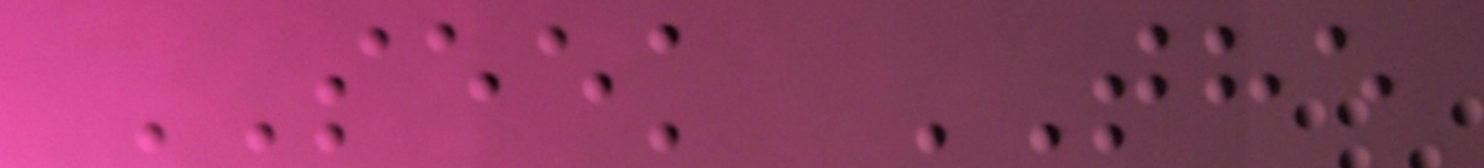SEEK THE
